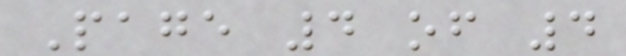Page 4 of 4
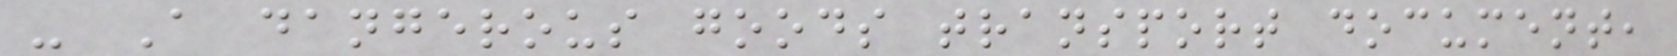- A dangerous goods transport document,
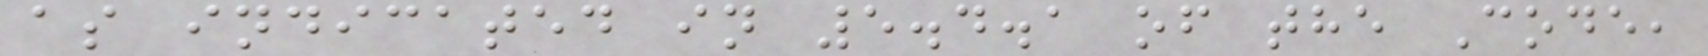as indicated in 5.4.1 of the Code,
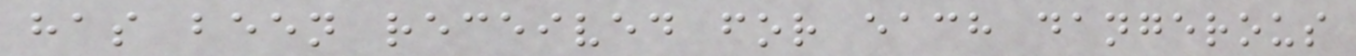has been received for each dangerous
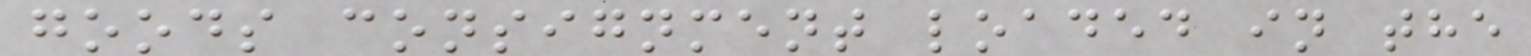goods consignment loaded in the
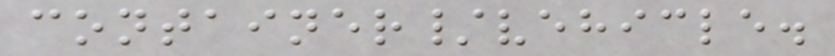container/vehicle.
